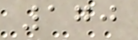170
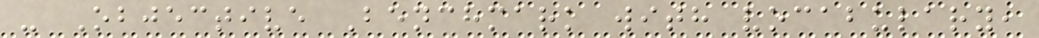- Objective Benchmark with vocabulary,
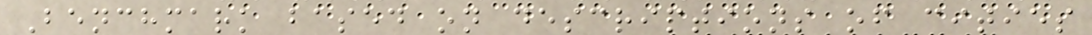Benchmark based on descriptions of cities
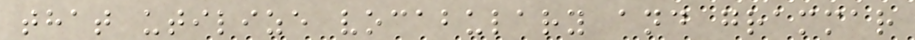that utilize vocabulary and grammar
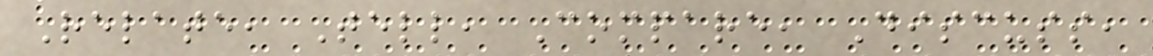Relate, Tell, Compare, Discuss,
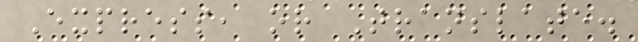Express, or Translate.
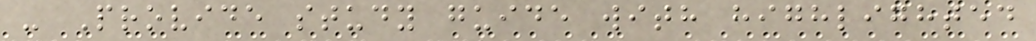- Provide study guide with highlighted
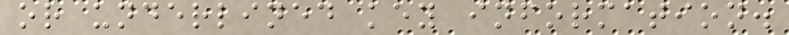or underlined key information.
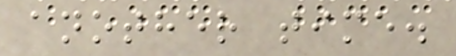another time.
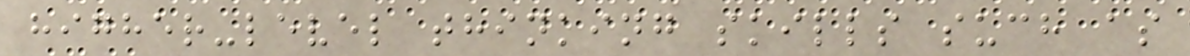higher-level thinking skills such as
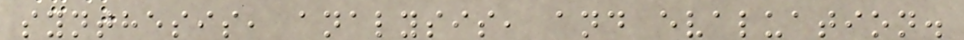synthesis, analysis, and evaluation.
